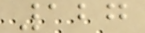127
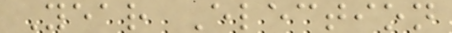Year Election
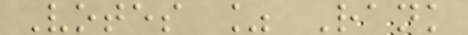Votes % Rank
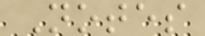Notes
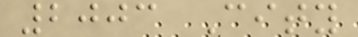2003 City
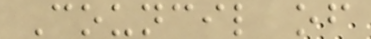Council of
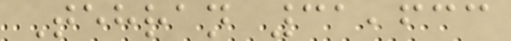Tehran 31,633
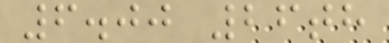6.00 26th
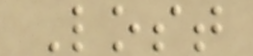Lost
